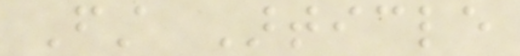First Article
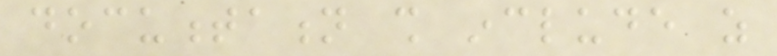documentation shall include as
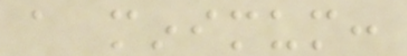a minimum:
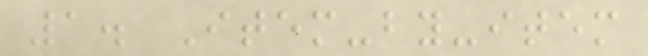1. Item-by-item
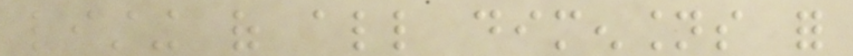listing of all dimensions for
